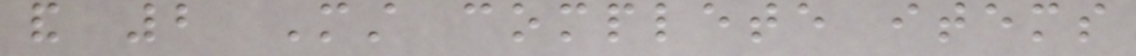and 2 Must complete items
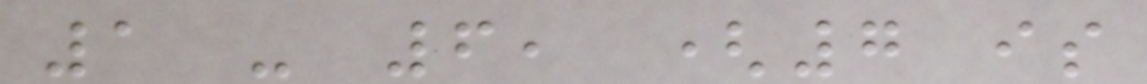1 - 6, (7 is
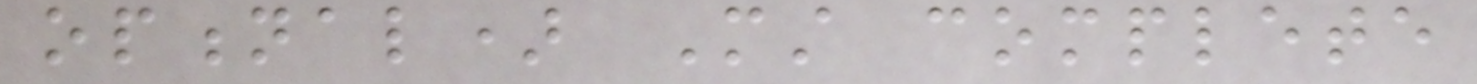optional) Must complete
